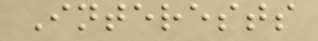Interests
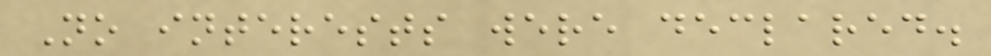No interests were declared.
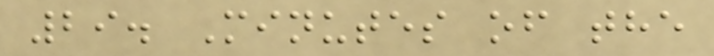29. Minutes of the
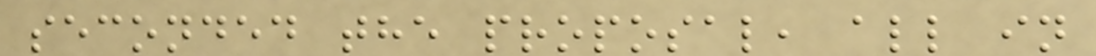seconded the proposal, all in
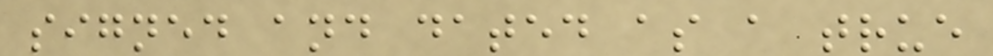signed and dated as a true
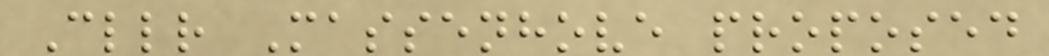Cllr Massenhove proposed
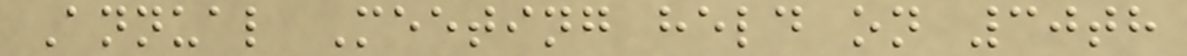Annual Meeting held on 30th
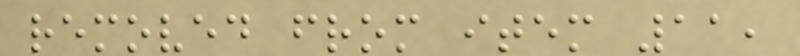removed from item 11,
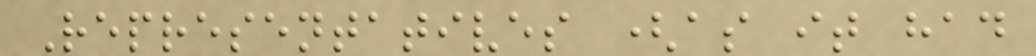Representatives (as it had
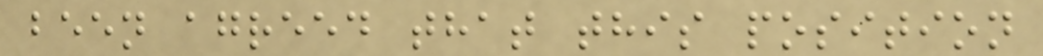been agreed that this position
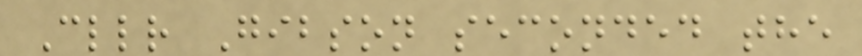Cllr Gibson seconded the
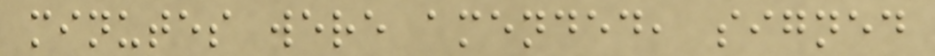minutes were amended, signed
